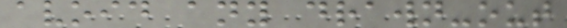avoid any drawn-out
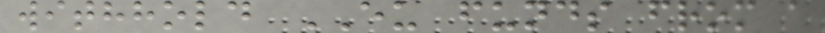withhold EU funds from a
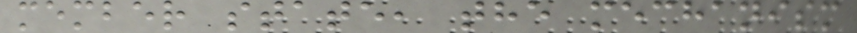member state, the mechanism
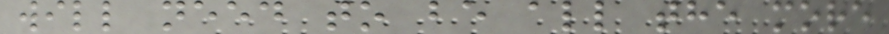will need to be all the more
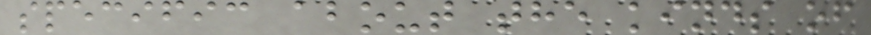specific about the kinds of
